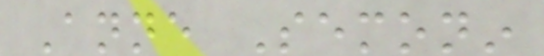Anne Semonin
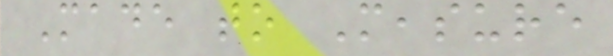Made to Measure
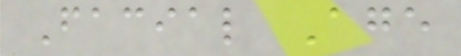Facial Age
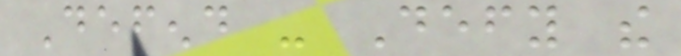Defend - Defy the
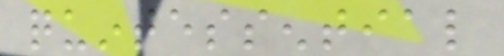quintessential
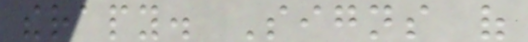therapy. Signs of
